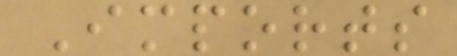Imports
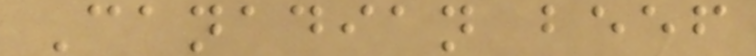Canadian beef
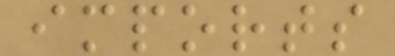imports
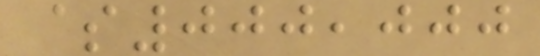$000,000
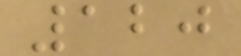120
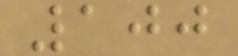100
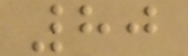80
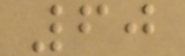60
